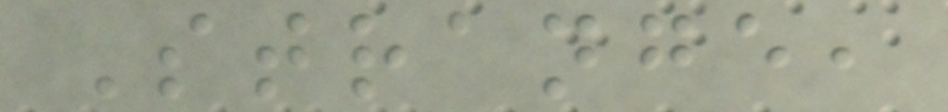Strange,
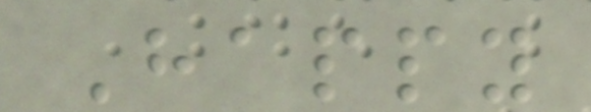Happy
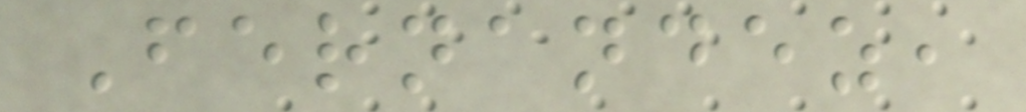Fernandez,
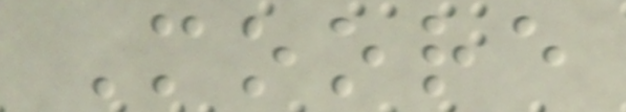Moore
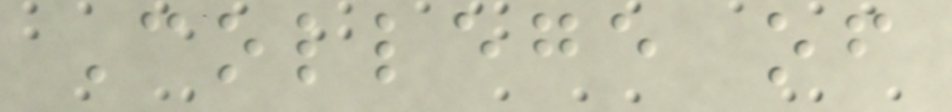College of
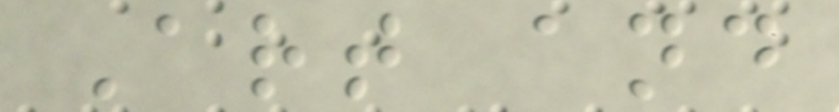Art and
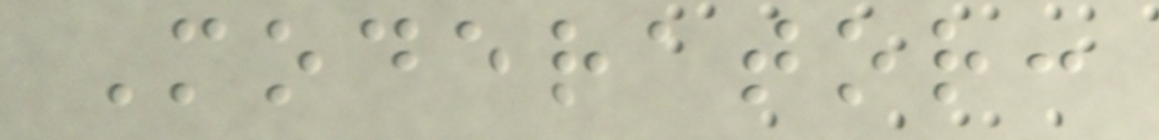Moderator:
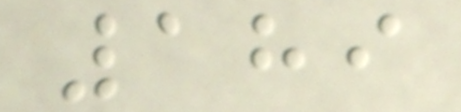189
